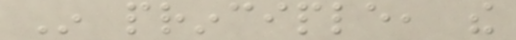In principle, the
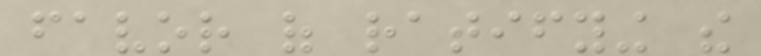favor of ratifying the
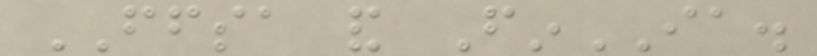FFSA and FinIA.
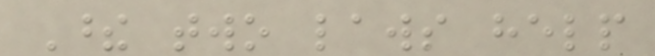These two laws help
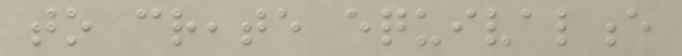to create equivalence
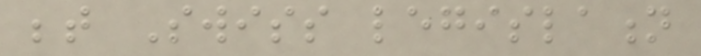between Swiss legislation
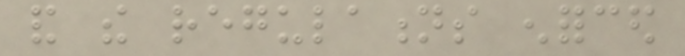and the regulations enforced
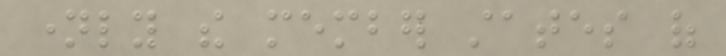namely the member states of
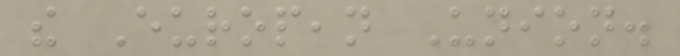the European Union.
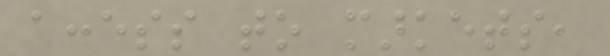access to markets,
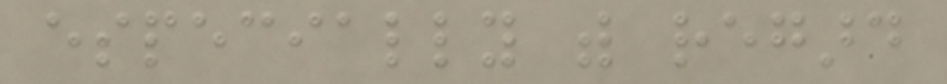especially with regard
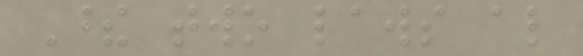These two laws also
